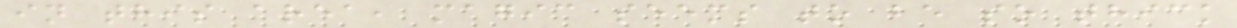in this area, magic seems to be so thick
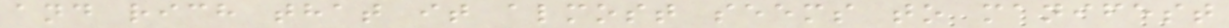and rich that it almost seems to manifest
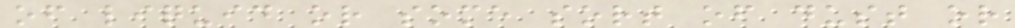of liquid or some sort of dust or
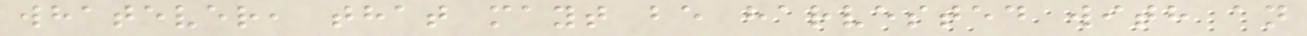whatever, that mayt be harvested with an
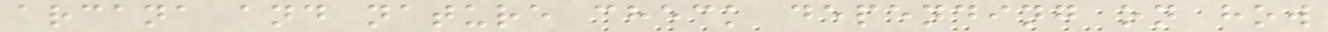arcana and nature check depending on how
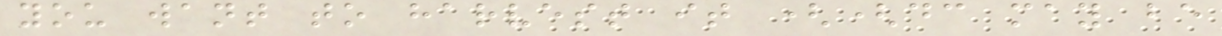you want to harvest it ((dc may be
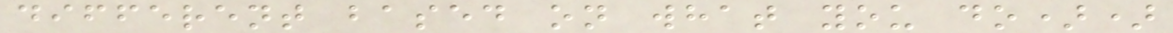different based on what you do))
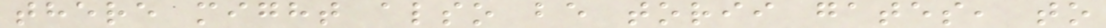there might also be torii gates, to
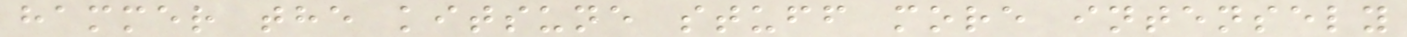hammer the kitsune stuff more intensely
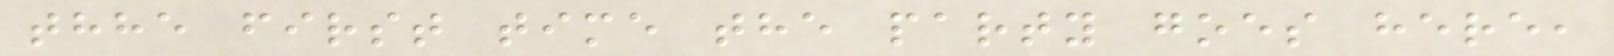thhe first time the party goes here,
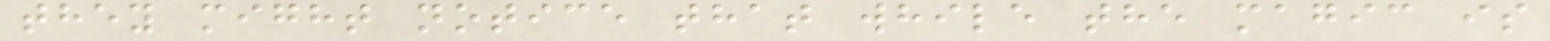they might notice that while the magic is
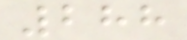288
